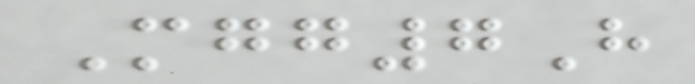Mgg7H
